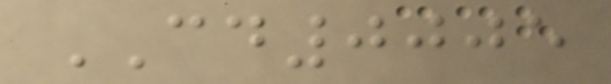CD0005
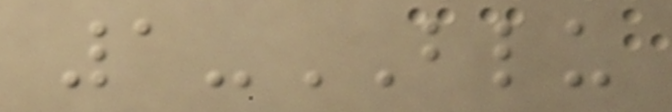1-BLU
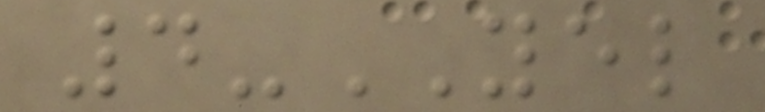4-YEL
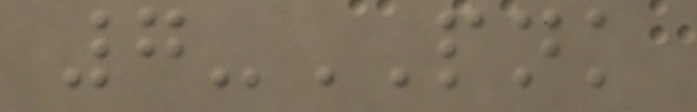7-PNK
